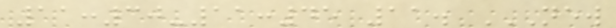11:30-11:45 11. NEW
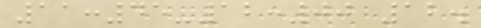11:45-12:00 12.
